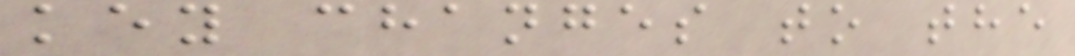key changes to the
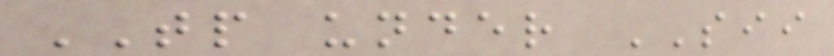TP under SII
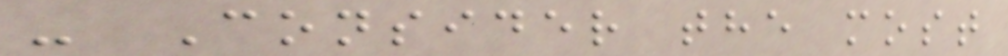- Consider the most
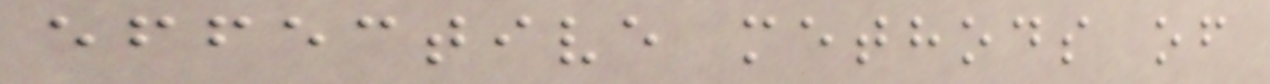effective methods of
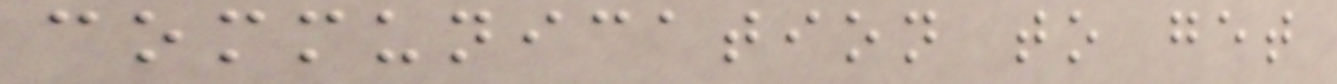communication to get
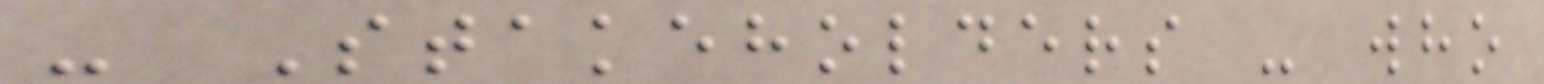- Stakeholders - who
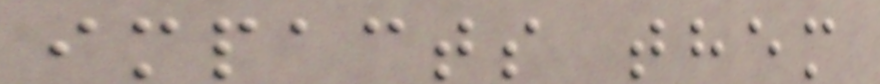impacts them
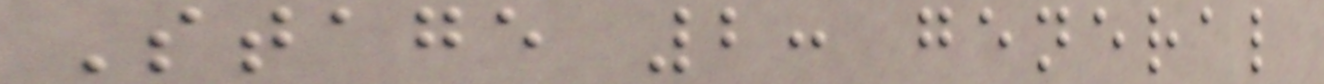Stage 2: general
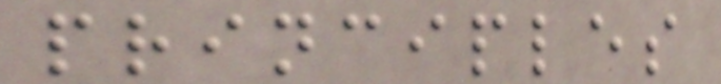principles
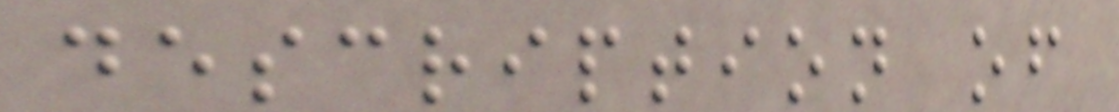description of
